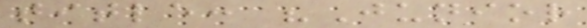title: "Junior
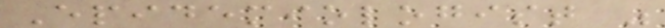Epidemiologist "
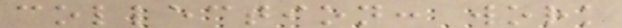collection: work
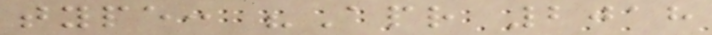type: "Apr 2018
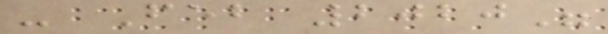- Feb 2020"
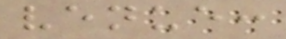venue:
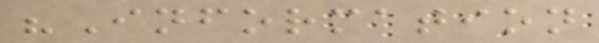"Information
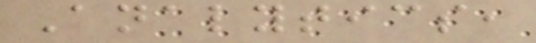Analytics,
